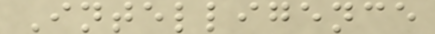Intelligence
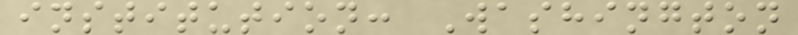institution: Washington
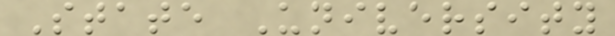State University
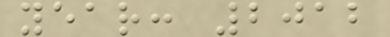year: 2012
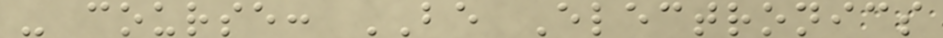- course: BE Electronics
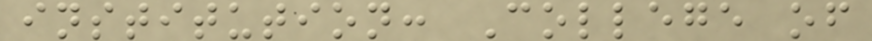institution: College of
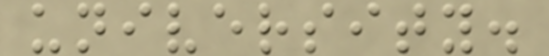university.
